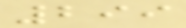299
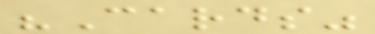"Cards"
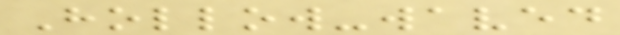Hollow-waved
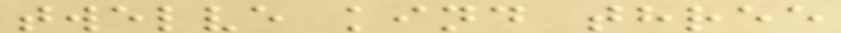twelve kind three
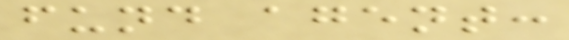fund agent:
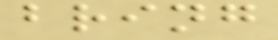bring
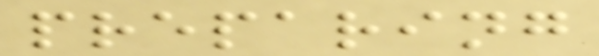preparing
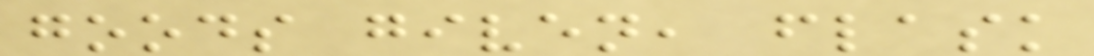goods given, flask
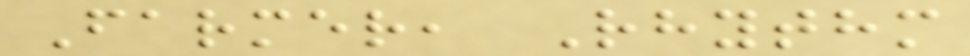Farmer, Rhythm
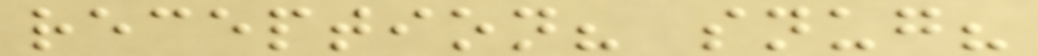reception? snug?
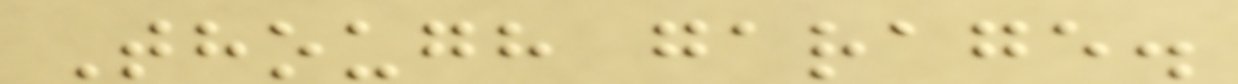Though garage.
